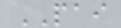PAI
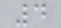4
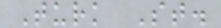Turk St.
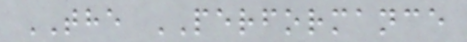THE PERFORMANCE
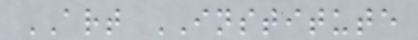ART INSTITUTE
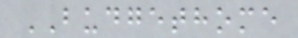BUDGETHOME
